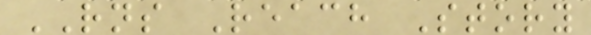RNS Reach Story
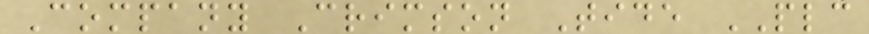Company Crimson Tide PLC
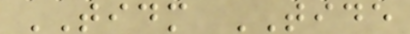TIDM TIDE
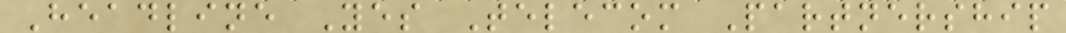Headline Yes Telecom Partnership
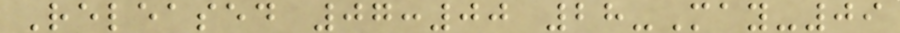Released 07:00 28-May-09
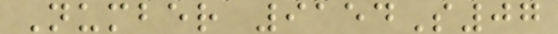Number 9154S07
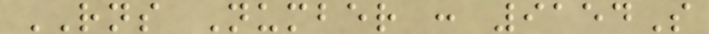RNS Number : 9154S
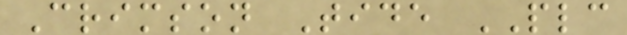Crimson Tide PLC
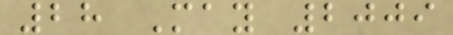28 May 2009
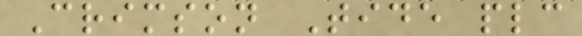Crimson Tide plc
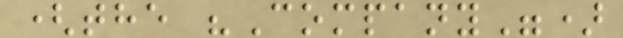(the "Company")
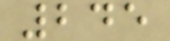245
